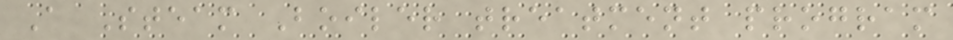A Steam Boiler treatment program
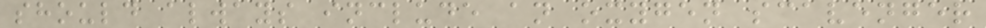should always include an oxygen scavenger
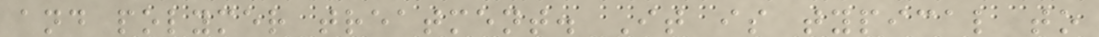and polymer treatment. It is typical to
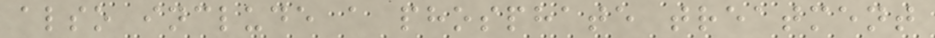also include a phosphate treatment
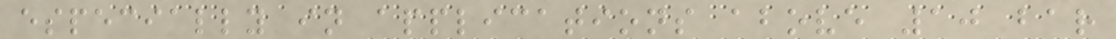especially in applications above 10 bar
